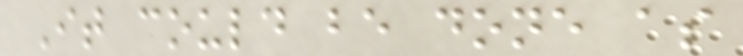It could be done as
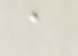a
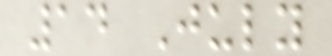14 July
